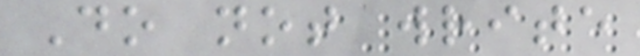Do not write
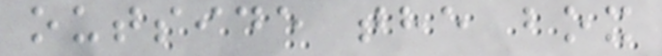outside the box
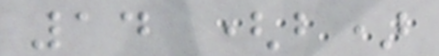14 (b)
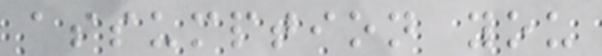assumption you
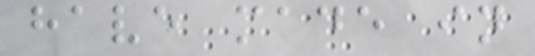have made in
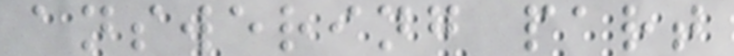answering part
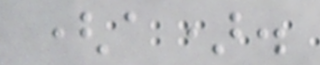(a).
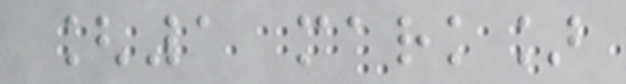[1 mark]
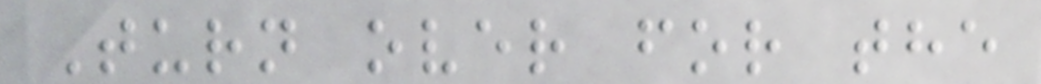Turn over for the
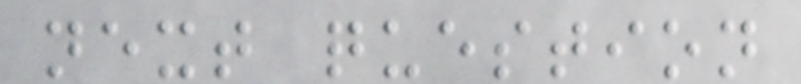next question
